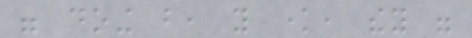were doing but, you know, they were
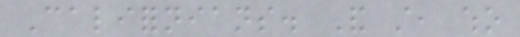Californians. And still, who
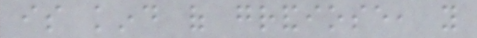is kind of grandiose, you
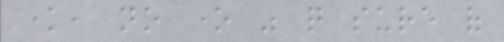know, no one was quite sure of
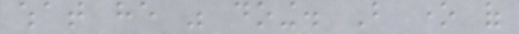what he was doing. But one of
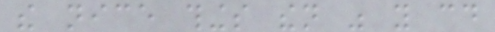the nice things then was you could
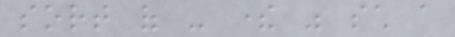sort of - there was such a
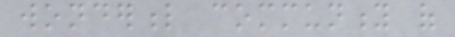wonderful community of
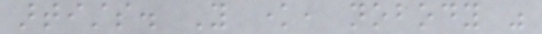artists. You know, nobody was
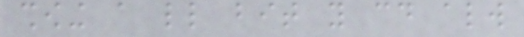showing a little bit you could always
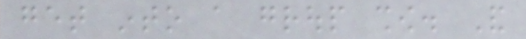get into a group show. And
